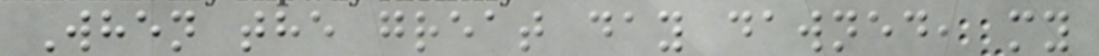When the great day dawned, my
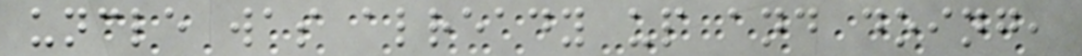uncle was already up and doing,
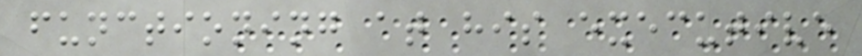functioning at his executive
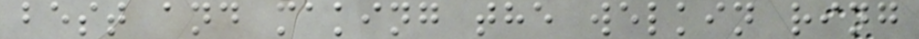best and making the welkin ring
